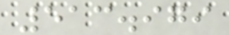513.979
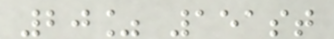20% 151st
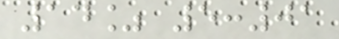14% 5:01
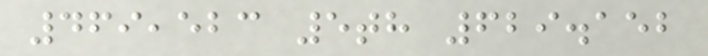469,523 5th 629.152
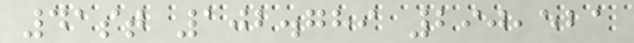41st 102.789 290,521
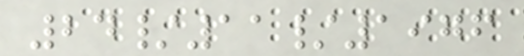24/11/1976
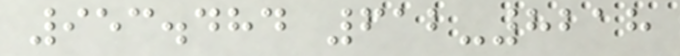953.484 612-8218
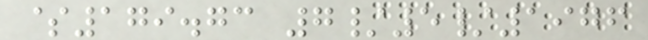$179.73 7/5/1976
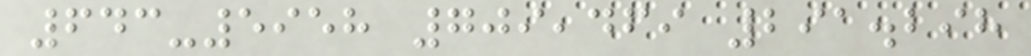643-5958 709,469 291.298
